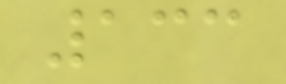133
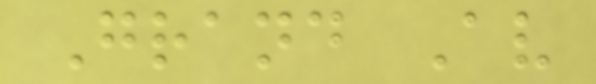Grand Av
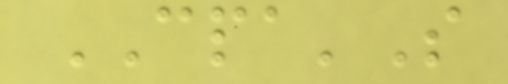CPA'S
